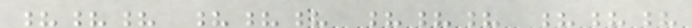??? ??? ??? ???
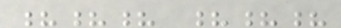??? ???
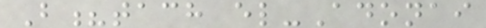B?tach el-Adonai
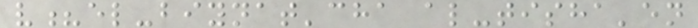v?el-biynat'cha al-tisha'en
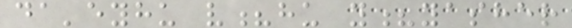da'eyhu v?hu y?yasher
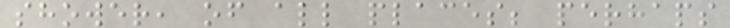shower, of all places; perhaps
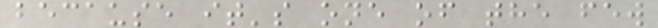because it's one of the few
